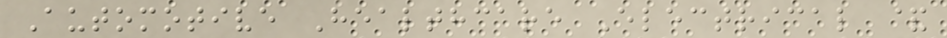Automotive Healthcare Electrical &
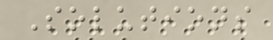Solutions
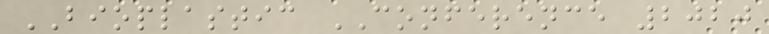BIOPLASTIC CONFERENCE 2020
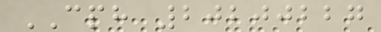CPH 20200227
